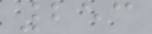253
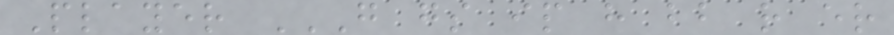Player G GS IP H BB R ER
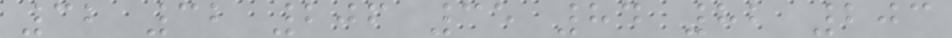32 32 206 35 84 82 203
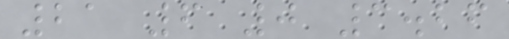21 6 0 3.26
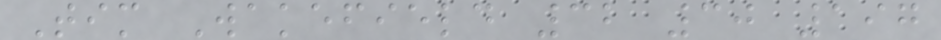Tim Wakefield 32 30 197
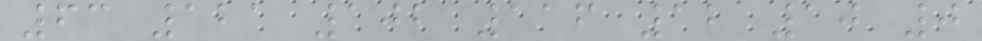63 121 102 116 12 10 0
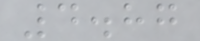4.87
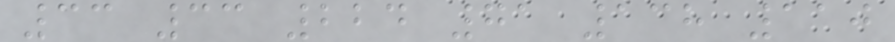33 33 224 71 138 110
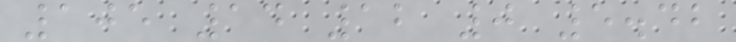105 14 12 0 5.42
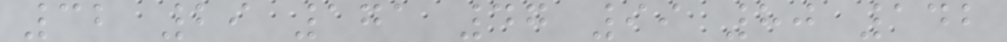32 29 171 47 99 80 142
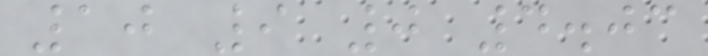10 9 0 4.03
